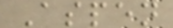Aspen
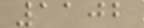1102
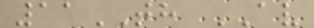11TH AV
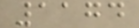1174
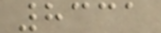8331
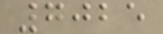7025
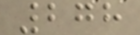278
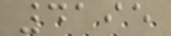4195
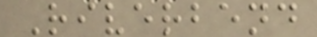Riverbend
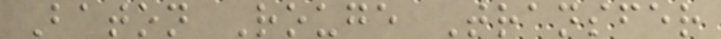Baton Rouge Transfer
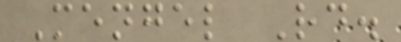Mengel Rd.
